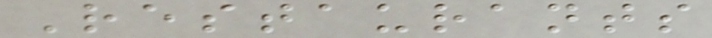Restaurants
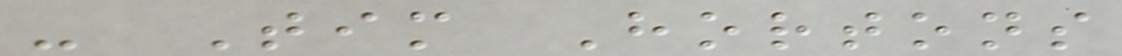- Tim Hortons
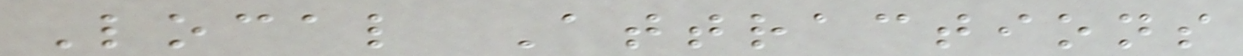Local Attractions
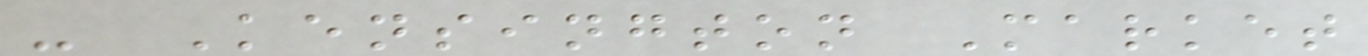- Kensington Market
